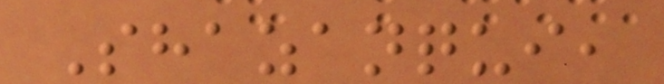Shazanqui,
